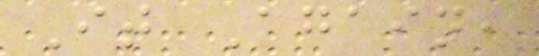It Again,
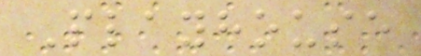Playhouse
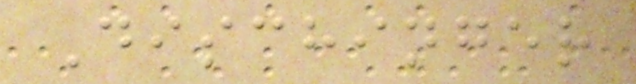Dischinger
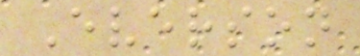Everson
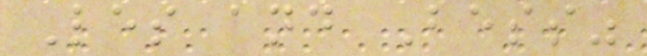Les and Bess"
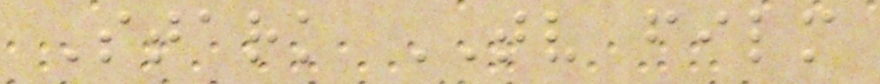Stark TV film
